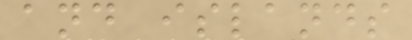and islands
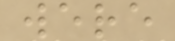were
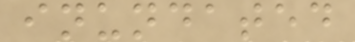inundated
